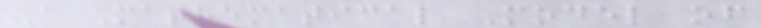A Mathematical Model of
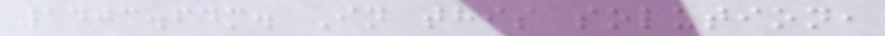1403.64m. In this solution,
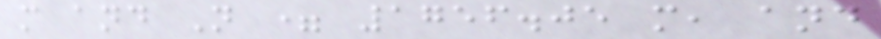m and N = 1756.05 m, and
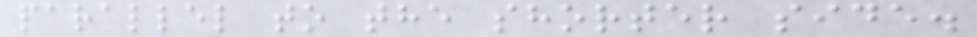parallel to the shorter side.
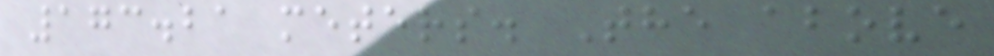173.21 meters. The above
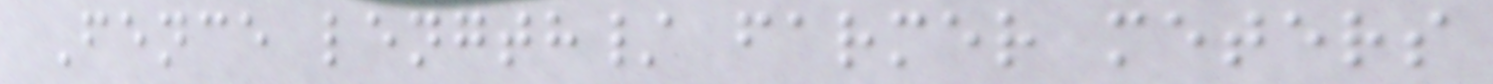Fence length/ farmer meters
